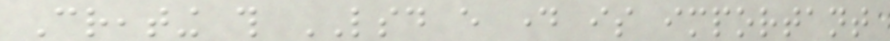Creating this LSD every day is important
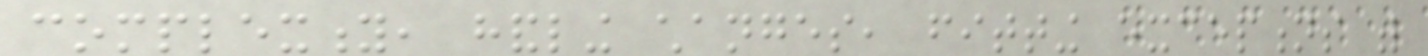complexity, handling changes, fitting exceptions with
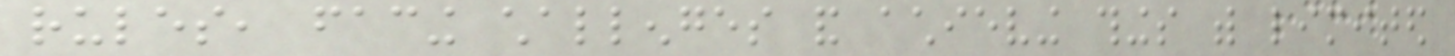rules, facing challenges and achieving things with limited
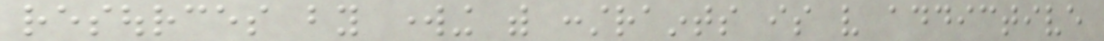resources by working with constraints is very addictive
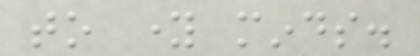to young minds.
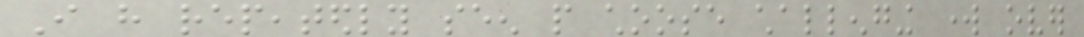I have repeatedly seen people choose challenging work over
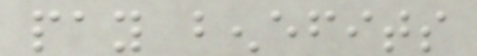pay benefits
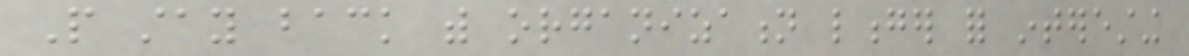People stay back with organization longer for interesting
